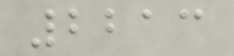2213
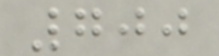700
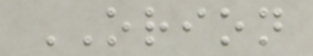ORION
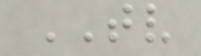TV
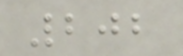202
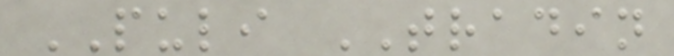PULI TRADIN
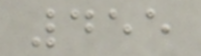455
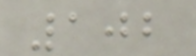102
